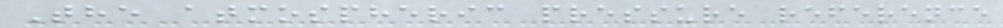The atmospheric pressure reference
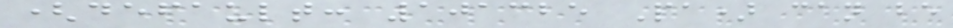(default: 101325 Pa) can be
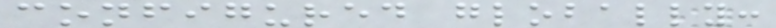configured globally:
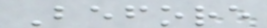Before
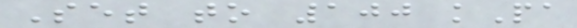Set to 100 kPa
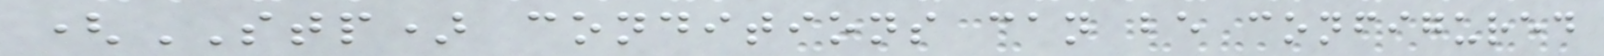(STP) conditions can be configured
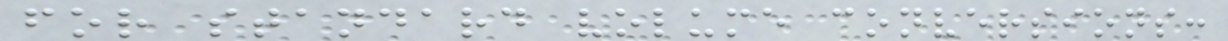for standard volume conversions:
